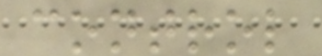control
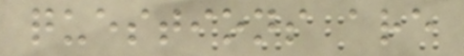questions are
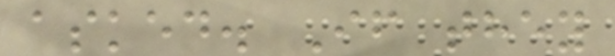asked. If they
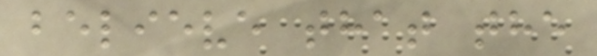believe that the
